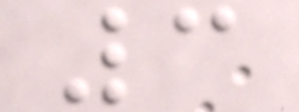3
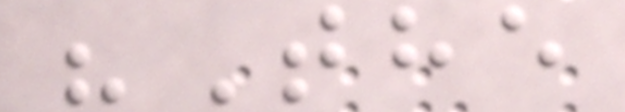"The
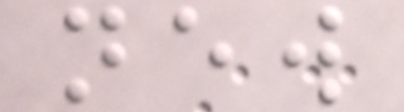new
